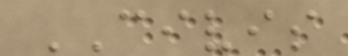CIVIS
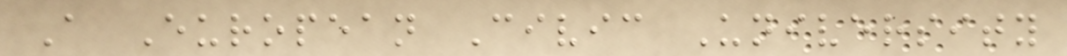A European Civic University
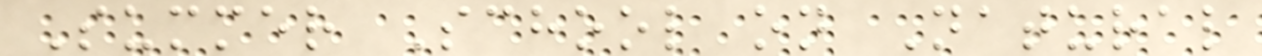Summer School on Natural
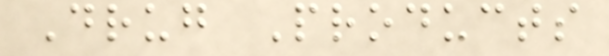Drug Products
